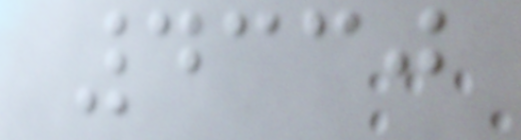4330
